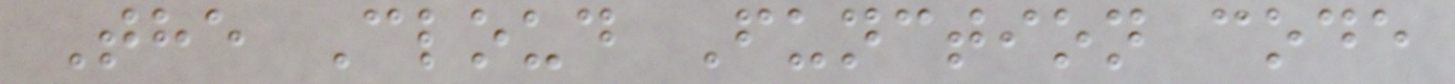The Cloud Function code
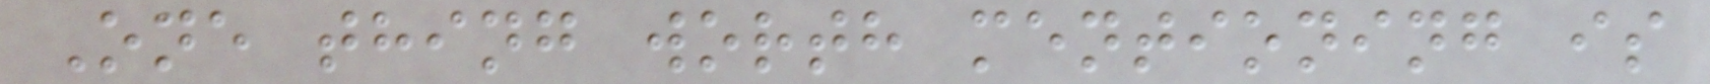One thing worth mentioning is
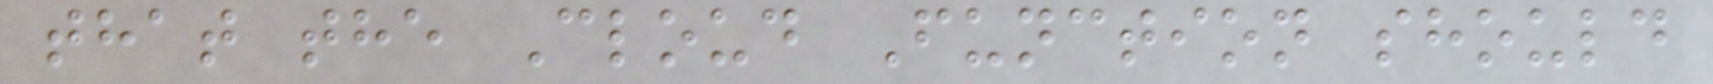that the Cloud Function should
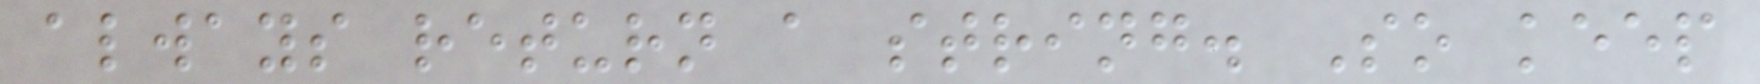always return a string. So keep
